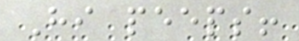Hi peeps!
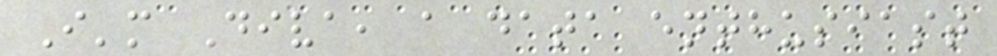I'm Diva, a data enthusiast
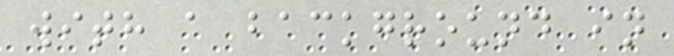with a background in
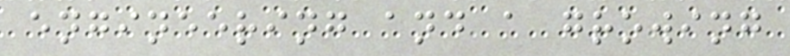engineering and a growing
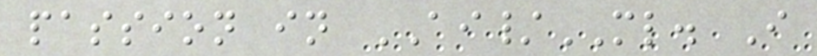passion in AI/ML. I
